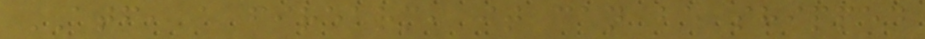ATF, a firearm, it can be shipped
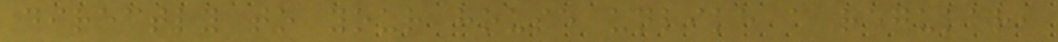directly to your house unlike a regular,
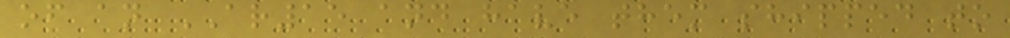of an AR15 and have them shipped to
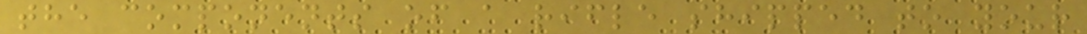the components of a rifle shipped to your
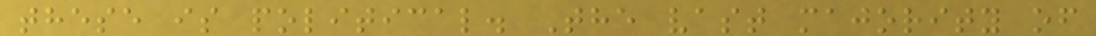these is political. The vast majority of
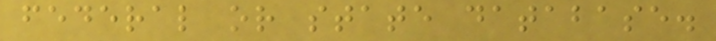federal or state database.
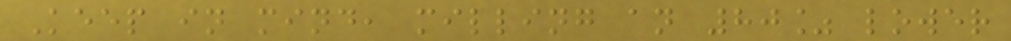Keep in mind, milling an 80% lower
